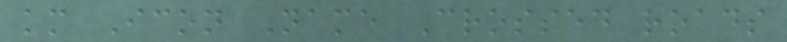km Icon Name Crossed roads
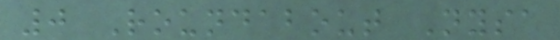0 Roundabout Nysa
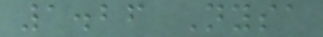1.26 Nysa
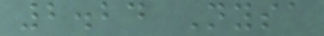2.24 Nysa
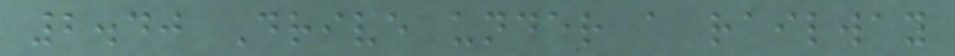2.40 Drive under a railway
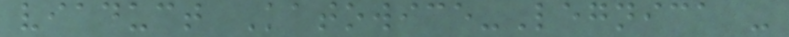viaduct Katowice-Legnica -
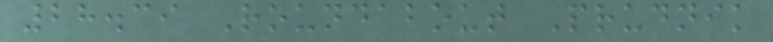28.39 Roundabout Prudnik
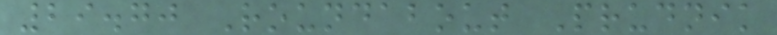29.70 Roundabout Prudnik
